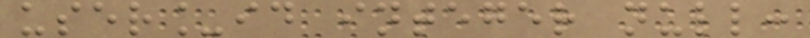user_id integer null:
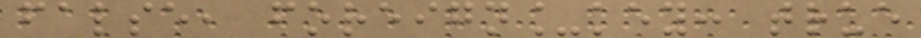false, foreign_key: true
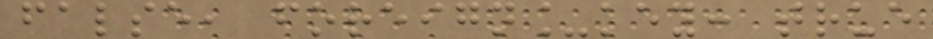false, foreign_key: true
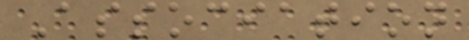Association
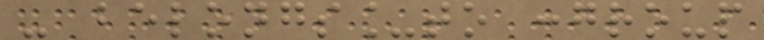- belongs_to :group
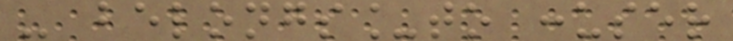- belongs_to :user
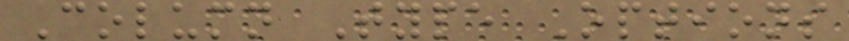Column Type Options
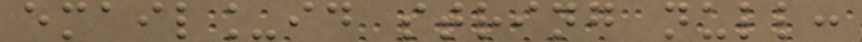email_id string null:
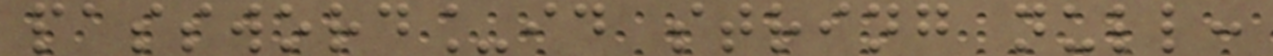password_id string null:
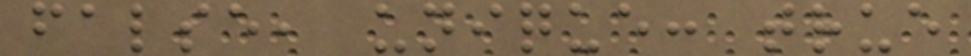false, unique: true
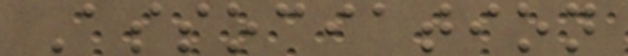Association
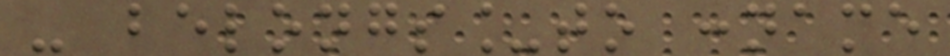- belongs_to :name
